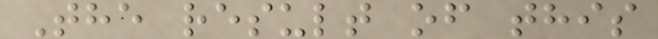The result of this
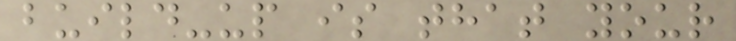build-up is that your
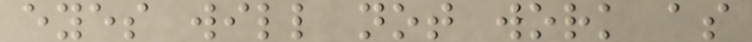eyes will not work as
